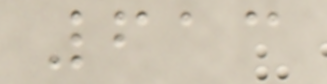613
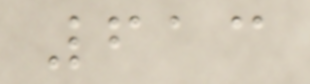613
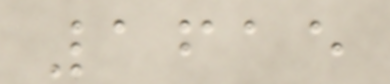1615
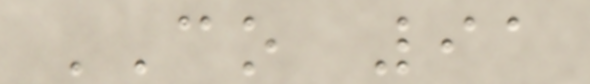CO 91
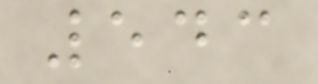543
